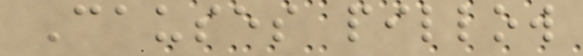Causes pillow
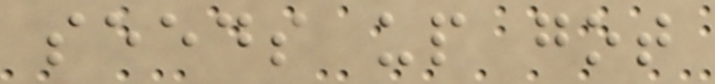seeds up got
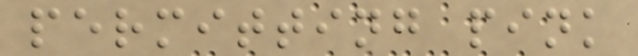permitting pink
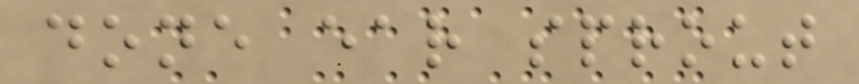done ear sprout
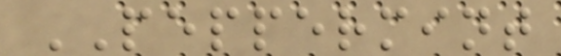PEPPERMINT
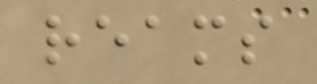reams
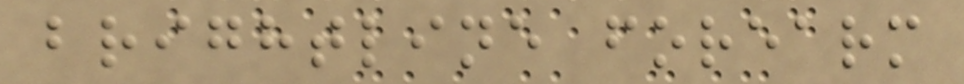brightline forearm
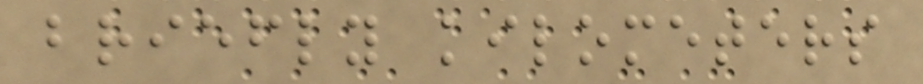briefly kilometers
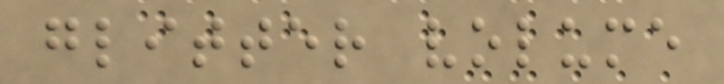glitter volume
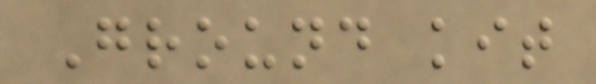Ground kit
